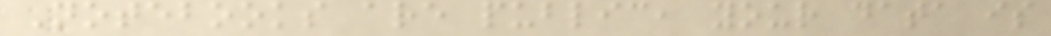Notebooks are public, your data is
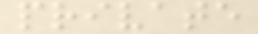private
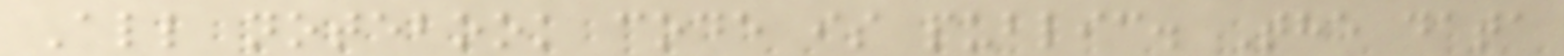All notebook code is public. The data
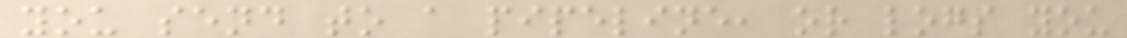you send to a pipeline, or logs you
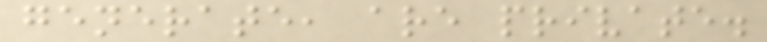generate, are private.
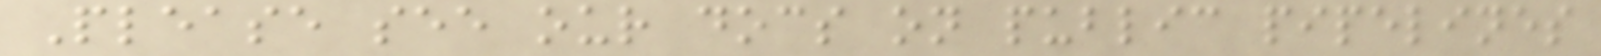Please see our docs on public pipelines
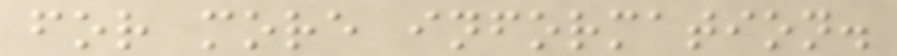for more information.
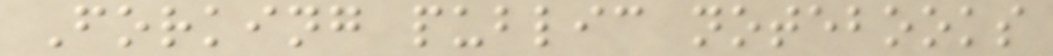Forking public notebooks
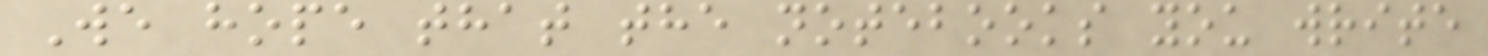We hope that the notebooks you write
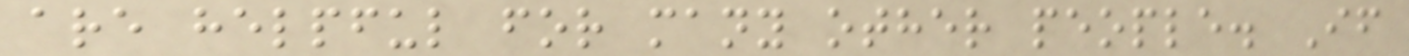are helpful for many other people. If
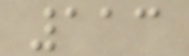113
